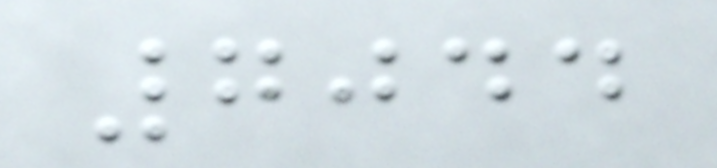7044
